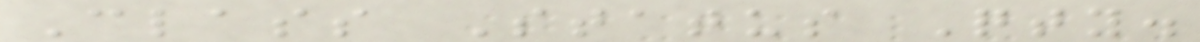Class Status Qty.
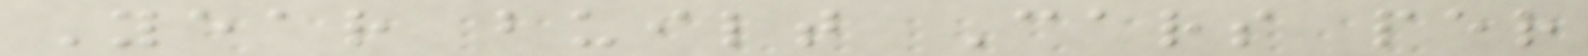Year built Cars per
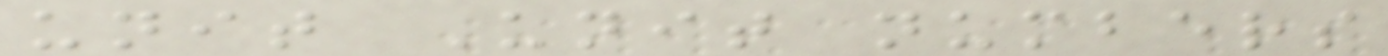unit Unit numbers
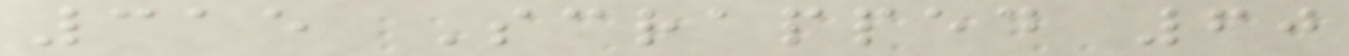315 Scrapped 60
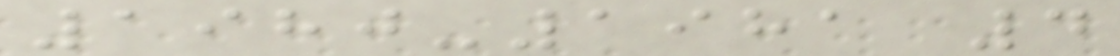1980-1981 4
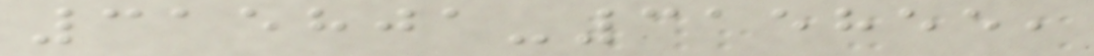315801-315855,
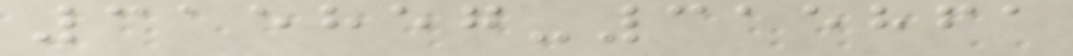315857-315861
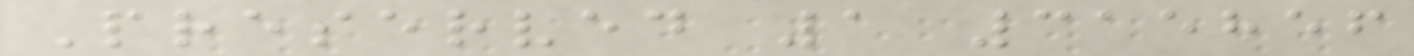Preserved 1 315856
